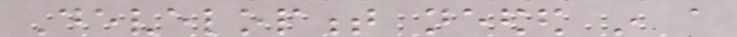Development needed in a
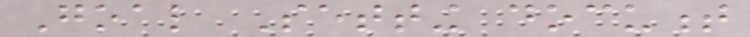Goal Setting document
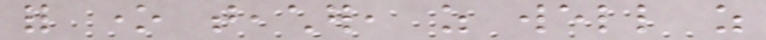for one teacher, as well as
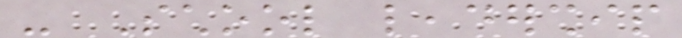- School leadership
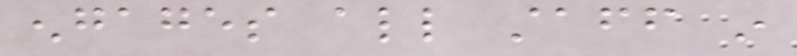engages all staff in
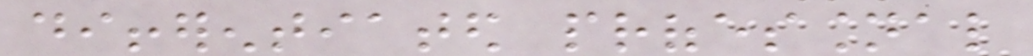differentiated professional
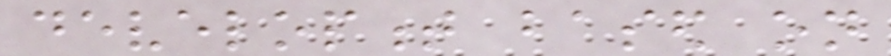development based on
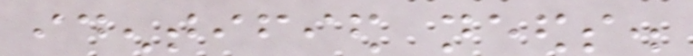identified needs.
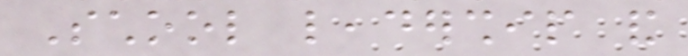School leadership and
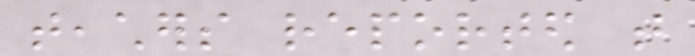teachers reported that
